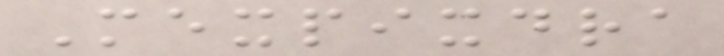Mexpixdra
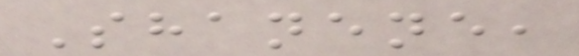Shanene,
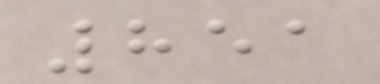851
